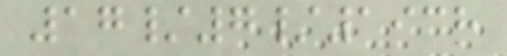17/7/1938
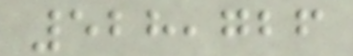528,726
